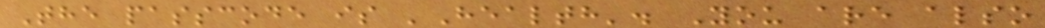The passcode is 'Health'. You are also
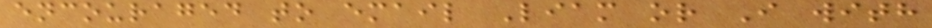encouraged to email Liam or I with
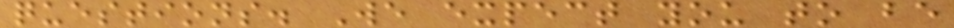questions. We expect you to be
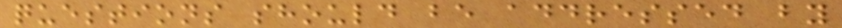questions should be addressed by
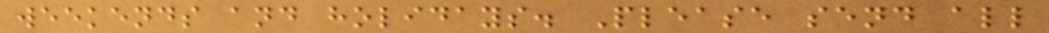weekends and holidays. Please send all
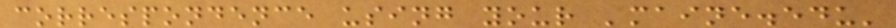correspondence using your 'maine.edu'
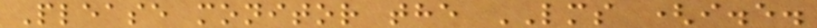Please monitor the LMS (i.e.
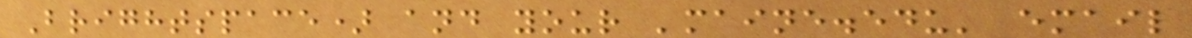Brightspace) and your 'maine.edu' email
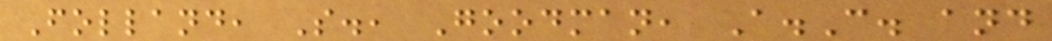Folland, S., Goodman, A.C. and
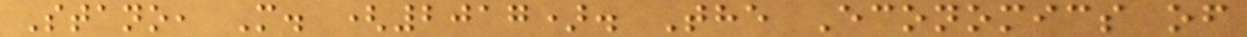Stano, M. (2017). The Economics of
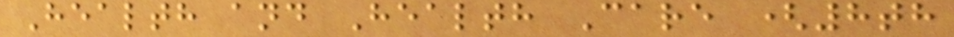Health and Health Care (8th
